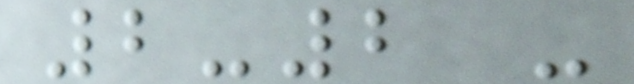2-2 -
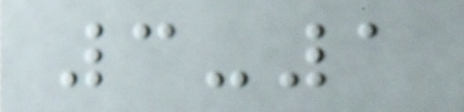3-1
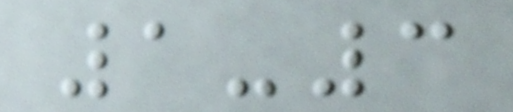1-3
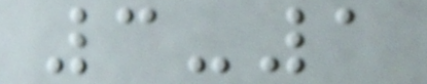3-1
